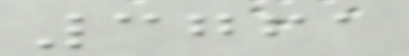3761
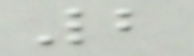2
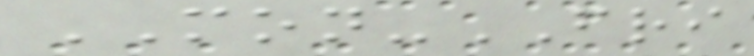MON-FRI
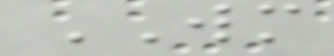WM
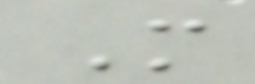M
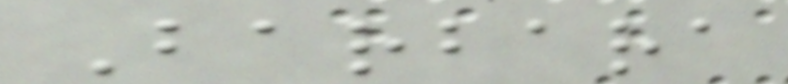Barbara
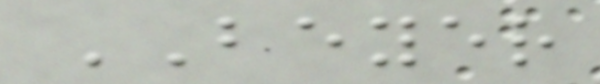BEYER
